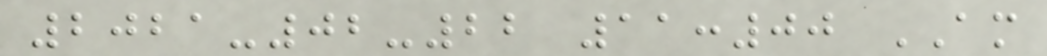2021-02-22 11:00 AM
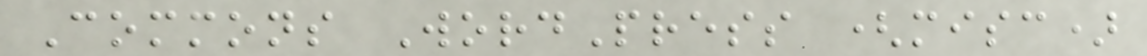Commons WordPress (misc)
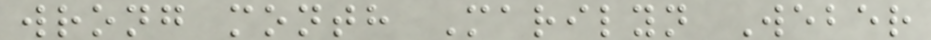wrong month Marilyn Weber
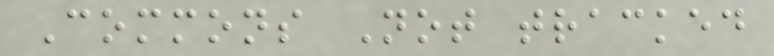Commons Not tracked
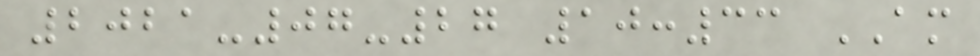2021-07-27 10:33 AM
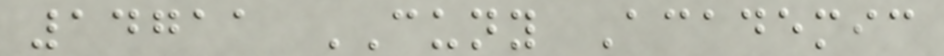14711 CUNY Academic
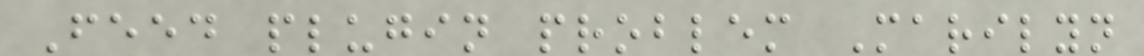Feed plugin problem Marilyn
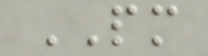PM
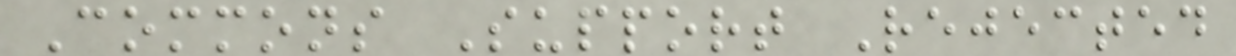Commons Support Rejected
